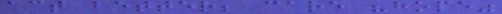act better; care "hope"
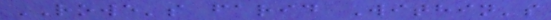ROWE's farid Within's
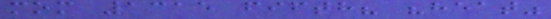mom 1315 fifth? "heat"
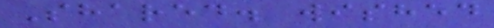Shared. wished
